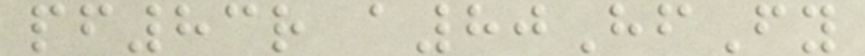pf83r a80HfFy
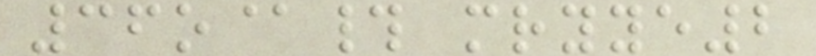36o@# mryye2
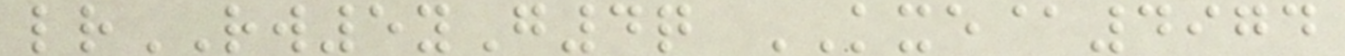lrRW5yG4q KXE@4974
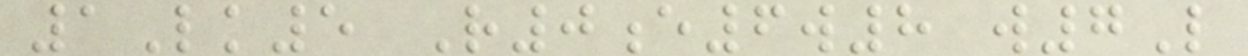1Lk5 R0e6w8 w7L
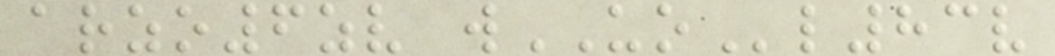arzo6zv wUOl83v
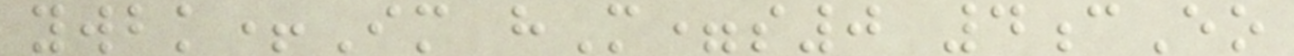ywbk+Im hM=s0 4cEo
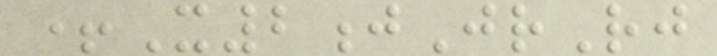+X2jJrRj
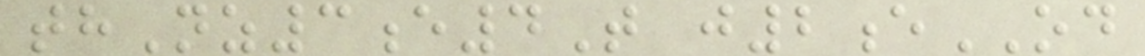thNz3e4T j2eOD
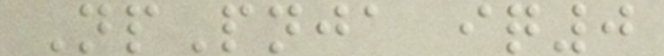NpPnja iq0
